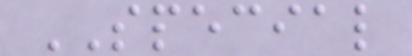SPECIAL
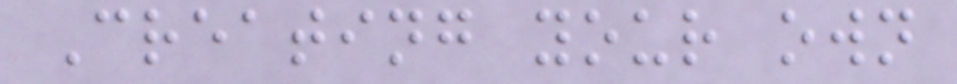Creating your own
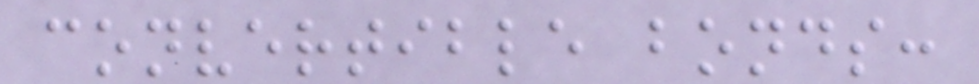convertible bonds:
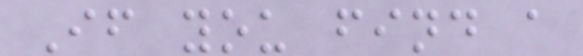If you find a
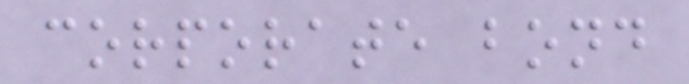corporate bond
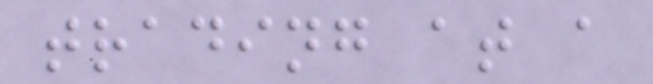trading at a
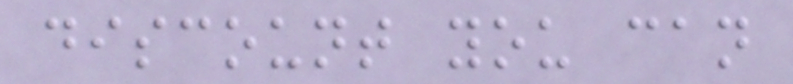discount you can
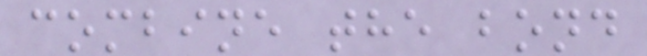combine the bond
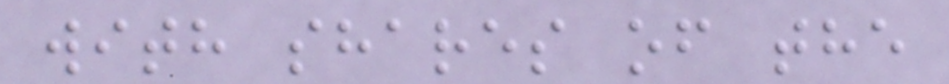with shares of the
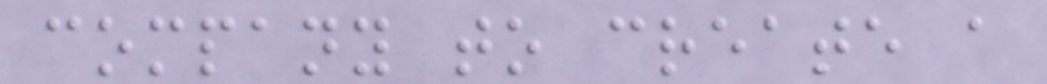company to create a
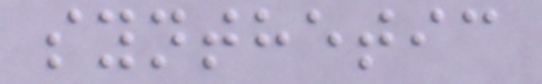synthetic
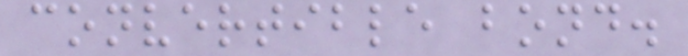convertible bond.
